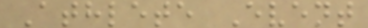Athlete Event
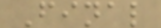Final
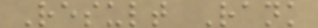Result Rank
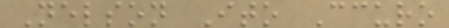Nelson Ito Ccuro
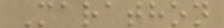Marathon
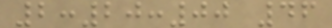2:20:00 46
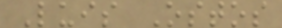Luis Ostos
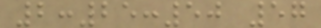2:25:50 57
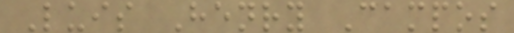Luis Henry Campos
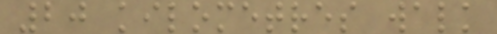20 kilometres walk
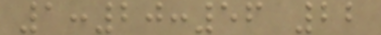1:20:56 22
